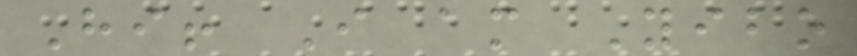Hi! I am Yibo
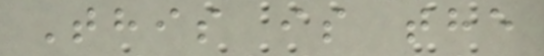This is the
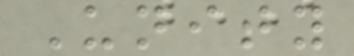Unity
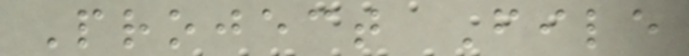Project File
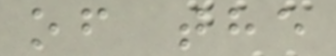of the
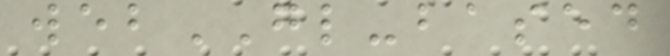webGL-based
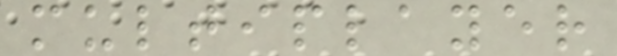multiplayer
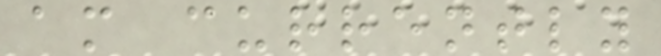am currently
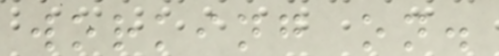working on.
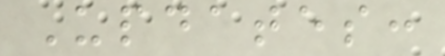Updates:
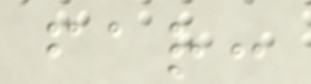far:
